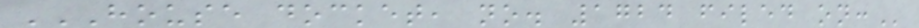HOUSE DOCKET, NO. 1724 FILED ON:
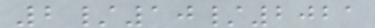2/10/2021
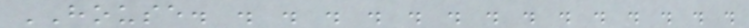HOUSE. . . . . . . . . . . . . . .
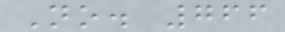No. 766
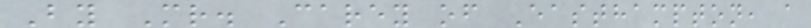By Mr. Carey of Easthampton, a
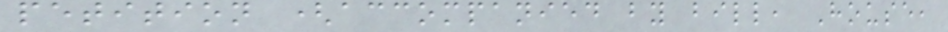petition (accompanied by bill, House,
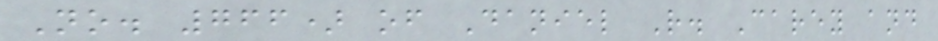No. 766) of Daniel R. Carey and
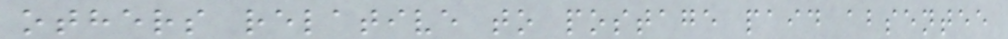others relative to postage paid absentee
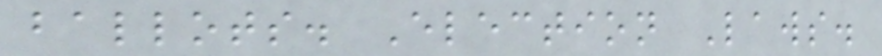ballots. Election Laws.
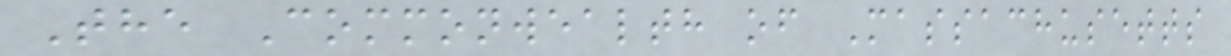The Commonwealth of Massachusetts
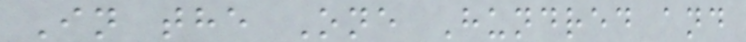In the One Hundred and
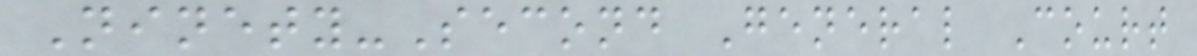Ninety-Second General Court
